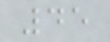45
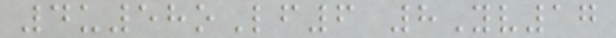4u58oLf6 8Yv17
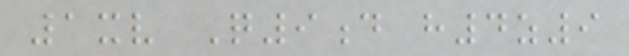1xv Q9d h4z9
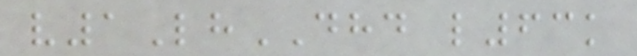v1LhDHD l63k
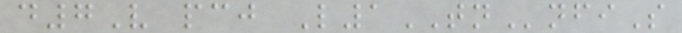d7V pcj L1TNnfiS
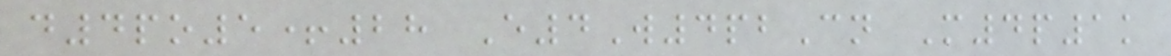d4po5+28 E4W4pbCn M4p1k
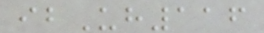ibUh116
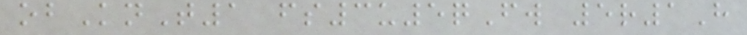obKnT1 fs3u5qFw 5r1H
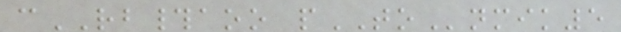cRB#aoo pTOnmik5
